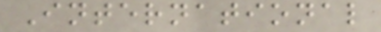International
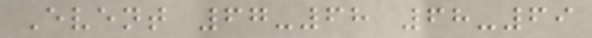Event 67-68 68-69
